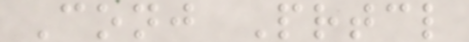Conj Prtcl
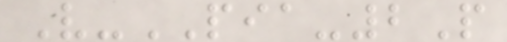V-PIA-2P
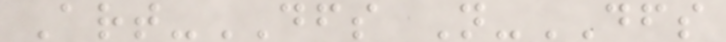Art-DFS N-DFS
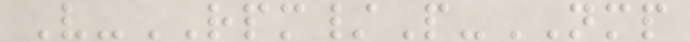V-RPM/P-NMP
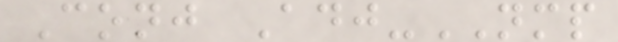Conj Adj-NMP
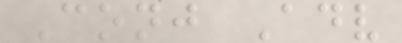Conj Adv
